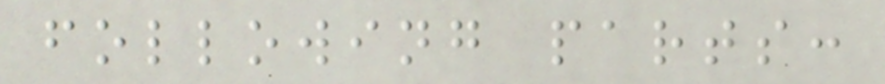following parts:
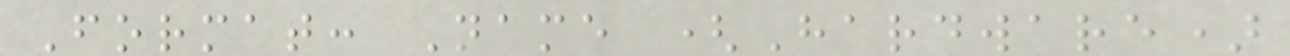Format: Name (Hardware)
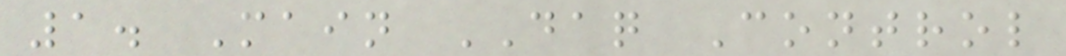1. Main DAQ Control
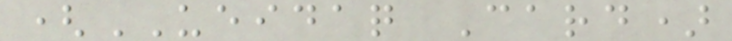(UEIDAQ Card)
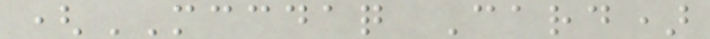(MCCDAQ Card)
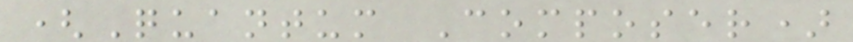(Quantum Composer)
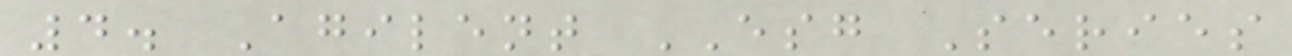4. Agilent ESG Series
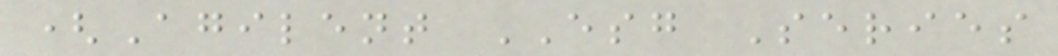(Agilent ESG Series
